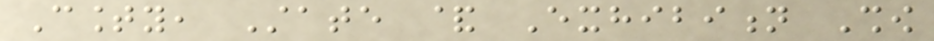County, State & Exhibition Show
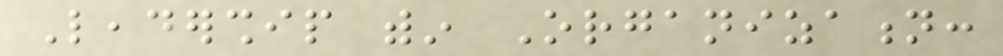Leadership within Organization:
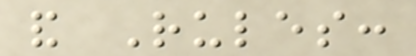and Rules:
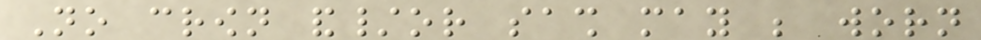No crown and/or sash may be worn
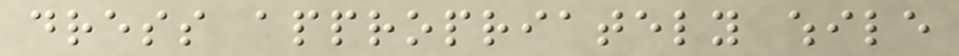dress appropriately while
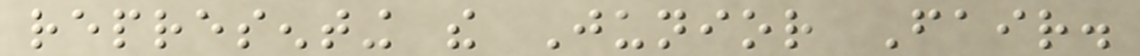representing the Junior Fair.
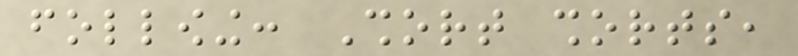following: Short shorts,
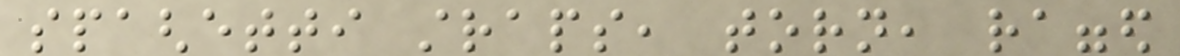spaghetti straps, torn, ragged
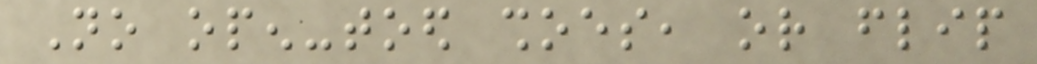No open-toed shoes, or flip
